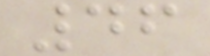46
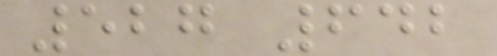527 642
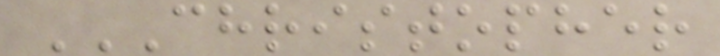CHRISTOPHER
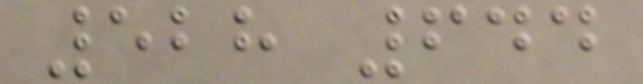528 644
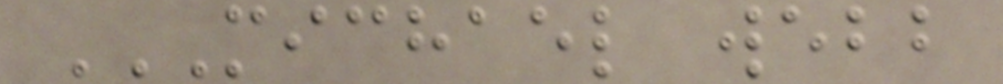MICHAEL WEBB
